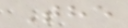The
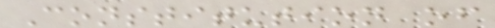Constitution of
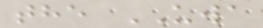the UWA
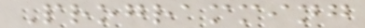Programming
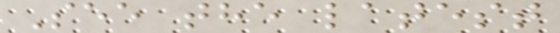See the latest
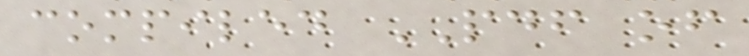compiled PDF of
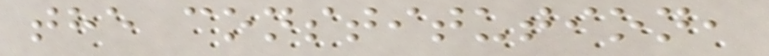the constitution,
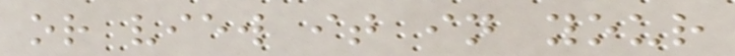or view it in your
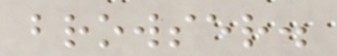browser.
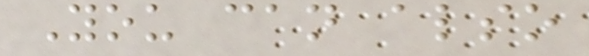You can also
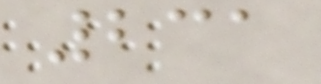231
